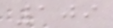109
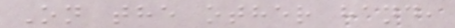On the other hand,
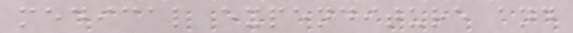medical expenditure and
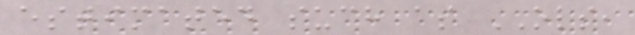estimated such as OLS,
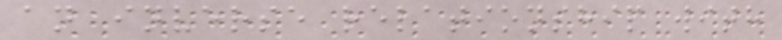an inverse relationship with
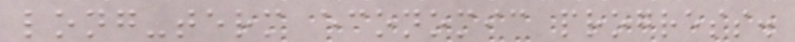long-term economic progress.
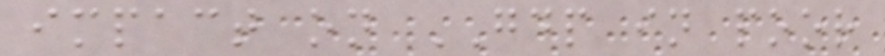impact on GDP in poor
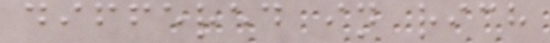differed in rich
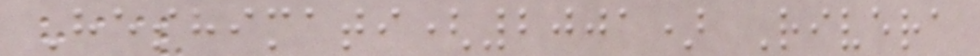Heshimati(2001) Rivera
